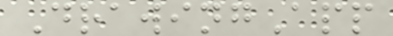DrawingApp
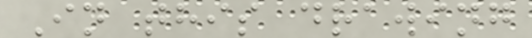In this drawing
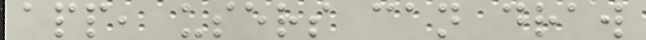app, users can draw
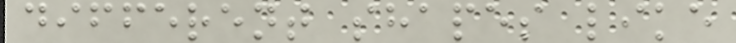different shapes like
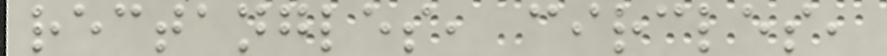rectangles, circles,
